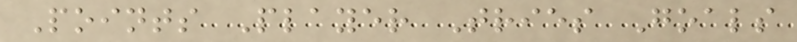Points Player Tries Goals
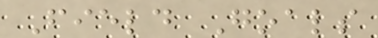Field Goals
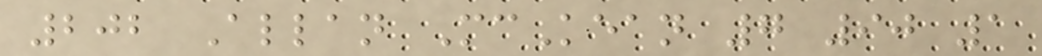202 Allan McKean 7 90 1
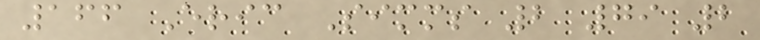166 Eric Simms 2 79 2
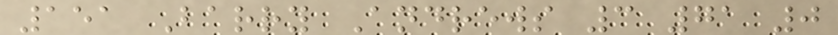151 Barry Andrews 3 71 0
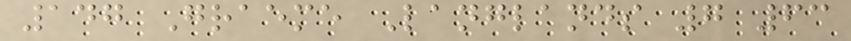147 Graeme Langlands 7 63
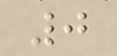0
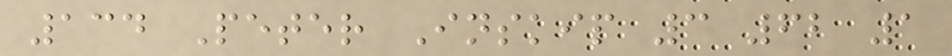134 Peter Inskip 3 62 1
